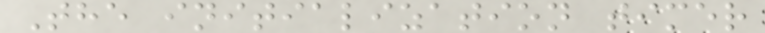The initialization timer
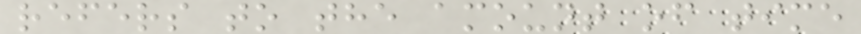refers to the amount of time
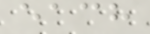each
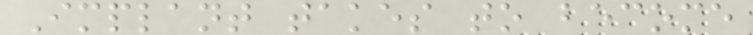Implant takes to become
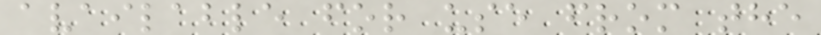available for use from the
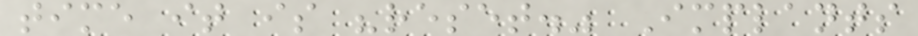time it is "reset." Implants
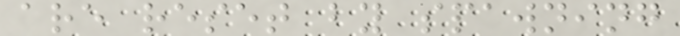are reset by spawning
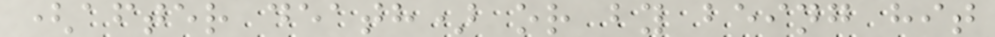(after death) or by being hit
